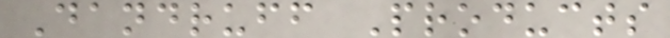Dandruff Products
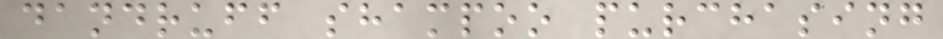dandruff shampoo purchasing
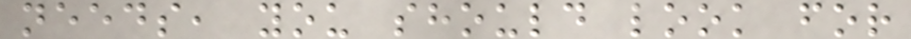needs, you should look for
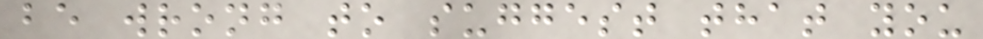be wrong to suggest that you
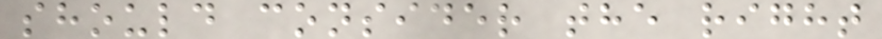should consider the right
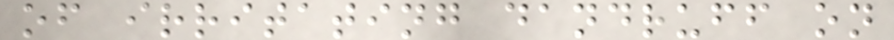of irritating dandruff on
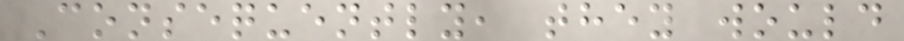Consequently, they would
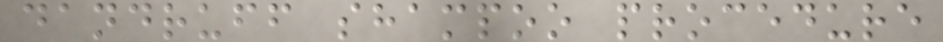dandruff shampoo procedure
